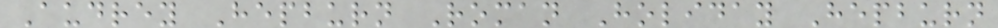Audrey Hepburn Roman Holiday Hepburn
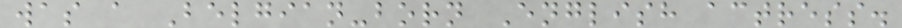was a Belgian-born English actress.
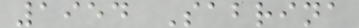1954 Sabrina
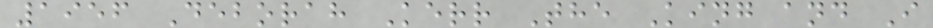1956 Deborah Kerr The King and I
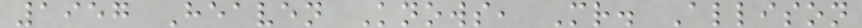1957 Heaven Knows, Mr. Allison
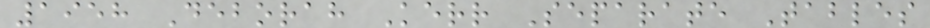1958 Deborah Kerr Separate Tables
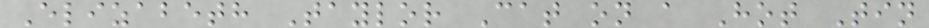Elizabeth Taylor Cat on a Hot Tin
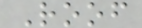Roof
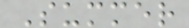Summer
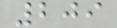209
